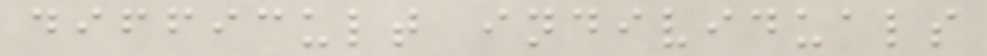difficult individuals
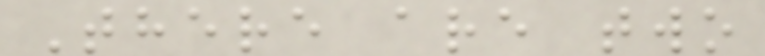There are two
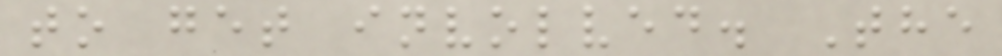to get involved. The
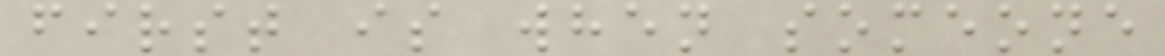first is when someone
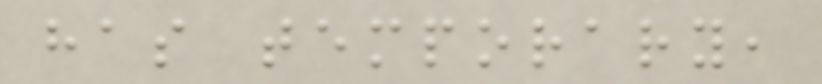has temporary,
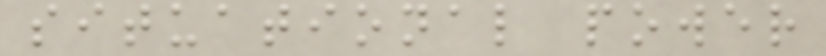situational power
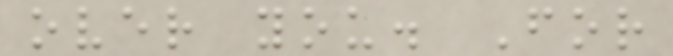over you. For
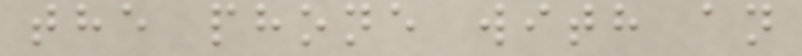the phone with an
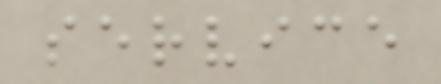service
